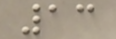13
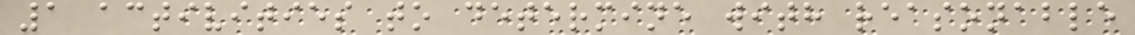1 activities to determine with reasonable
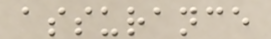assurance
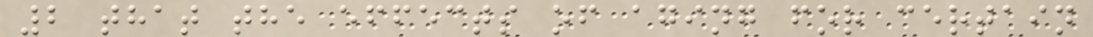2 that the effects of aging for certain
